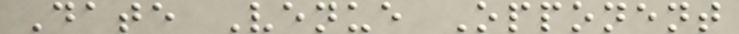Date Venue Opponent
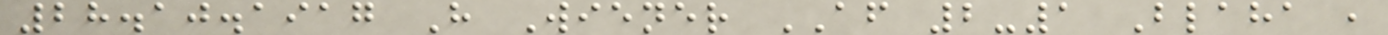28.10.1917 H Wiener AF 2-1 Blaha ,
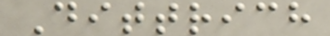Dittrich
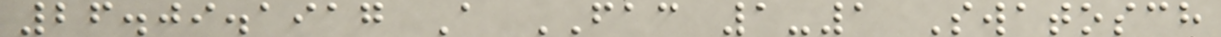26.09.1917 A FAC 1-1 Swatosch
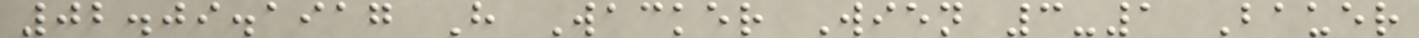02.09.1917 H Wacker Wien 3-1 Bauer
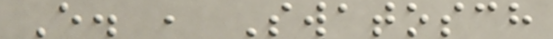E. , Swatosch
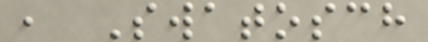, Swatosch
